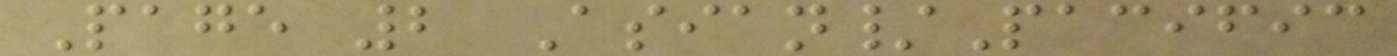Page 2 Asian/Pacific
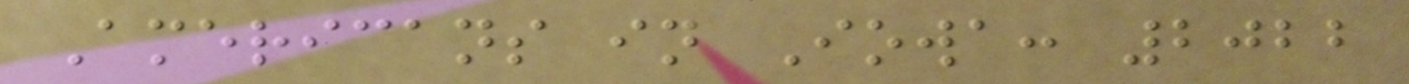Americans in Iowa: 2022
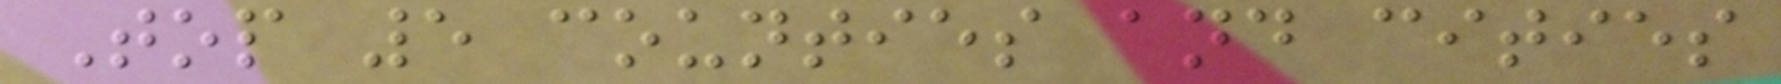Top 5 counties and cities
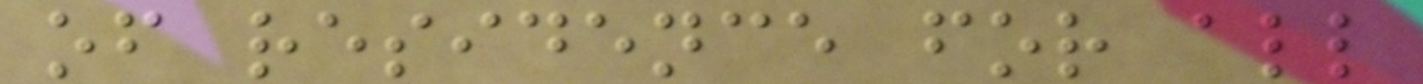of residence for all
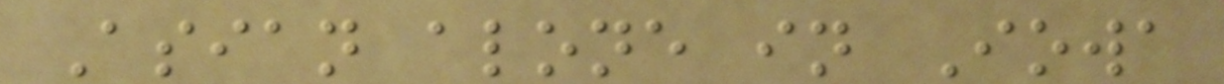Asian alone in Iowa
